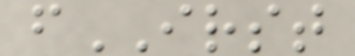fIRST
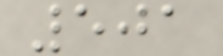501
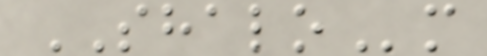SHALOm
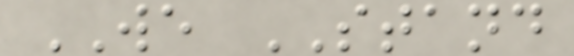WE STAND
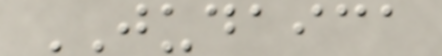JUDAICA
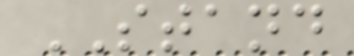STAND
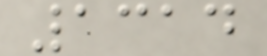1314
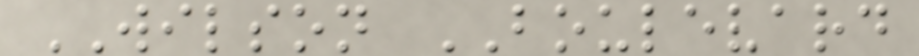WILSON BOULEVARD
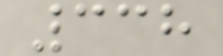338
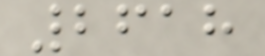2618
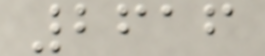2616
